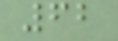62
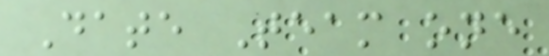Date Team one
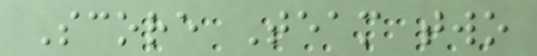Score Team two
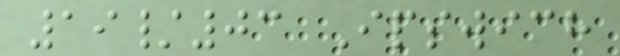19/03 Ipswich
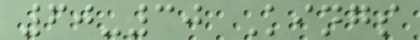60-30 Kings
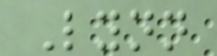Lynn
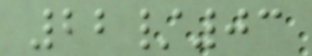22/03
